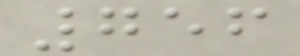756
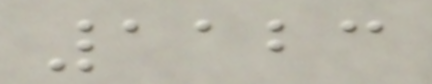1123
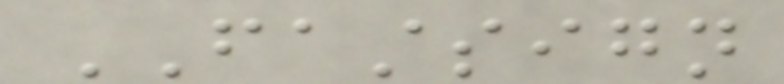FASTSIGN
